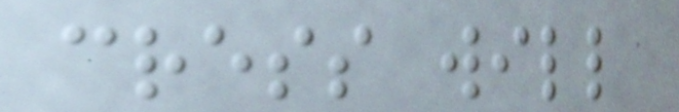cress will
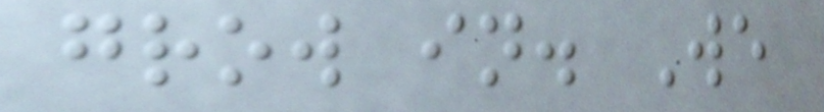grow in. We
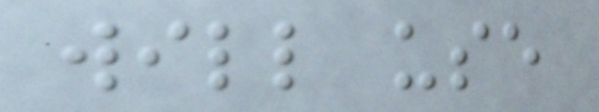will use
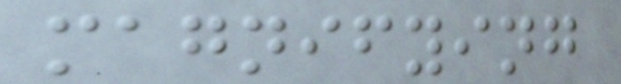magnifying
